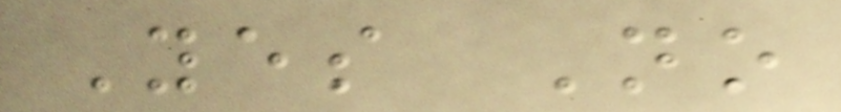Yes No
